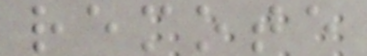remote
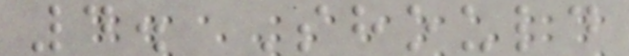4. Should
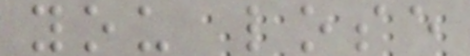you lose
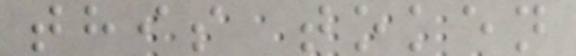this token
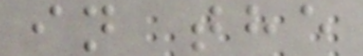in the
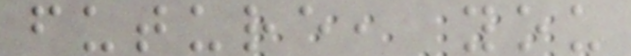future, you
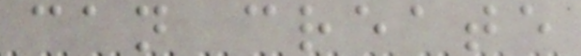can create
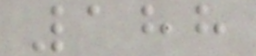188
